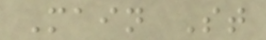Main St
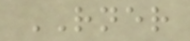RNER
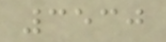3530
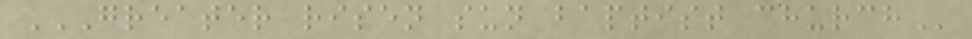GREATER RISEN SUN BAPTIST CHURCH
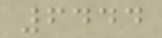6444
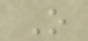O
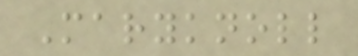Maryknoll
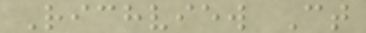Richview Ct
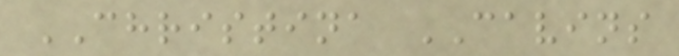CHRISTINA CAVINS
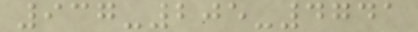937-205-4741
